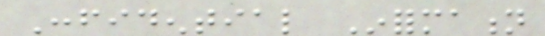Confidential Information
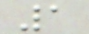1
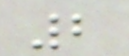2
